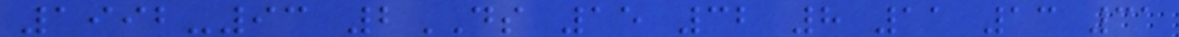1992-93 2DS 15 32 8 11 13 31
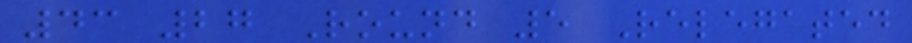43 27 Round 5 Relegated
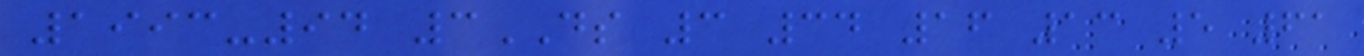1993-94 3DS 3 34 16 13 5 61
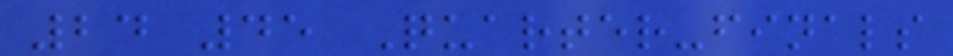24 45 Quarter-finals
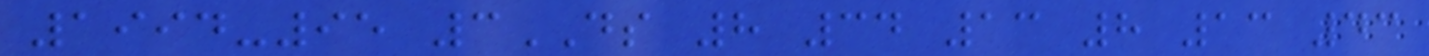1994-95 3DS 8 34 13 8 13 43
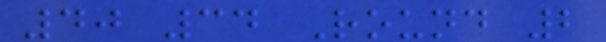40 34 Round 2
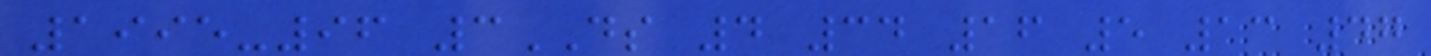1995-96 3DS 4 34 16 5 13 47
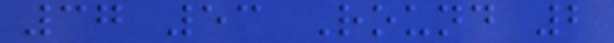37 53 Round 2
